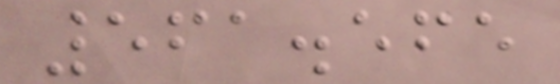561.565
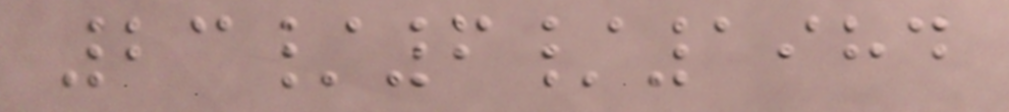23/6/1984
